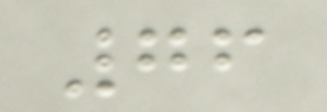76
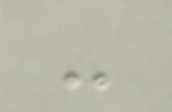-
